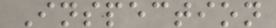Inspection
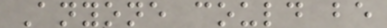Anyone could be
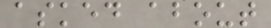asked about
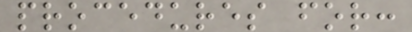procedures for:
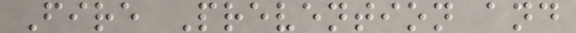Fire Prevention and
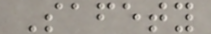Safety
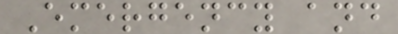Emergency and
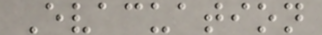Evacuation
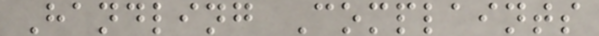Handling Complaints
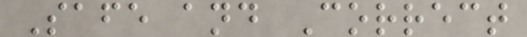Safe and Correct
